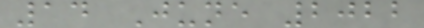14 June 2022
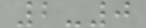2-0
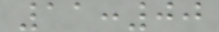11:00
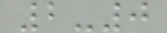2-0
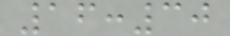16:30
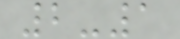2-1
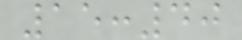15:40
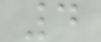4
